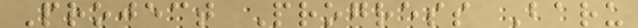Project Progress Baru
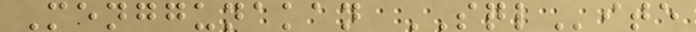Menggunakan SQLite
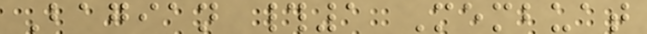Bagian #1 Membuat
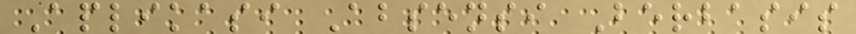Aplikasi Absensi Berbasis
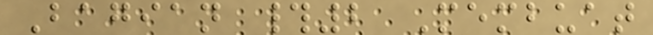Bagian #2 Membuat
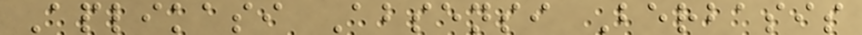Aplikasi Absensi Berbasis
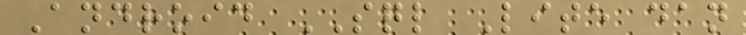Android SQL Lite dan
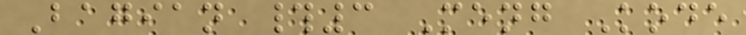Bagian #3 Meng Kode
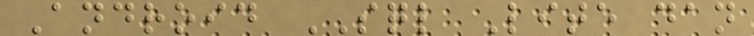Android SQL Lite dan
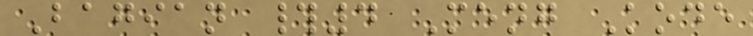Bagian #4 Meng Kode
